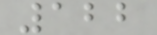122
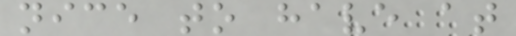nice to have at
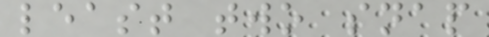least two snap
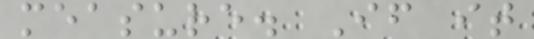measure. If it
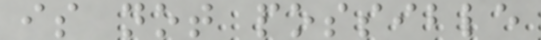is not possible
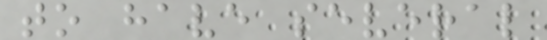to have several
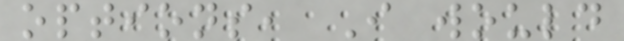options, I would
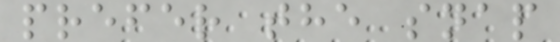prefer the snap
